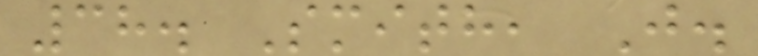38. Smith, J.
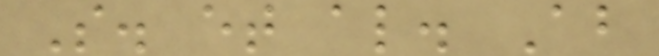S. et al. Ab
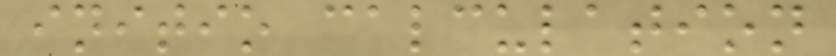initio calculation
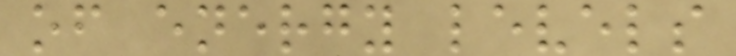of energy levels
